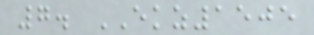7. EKZ1505
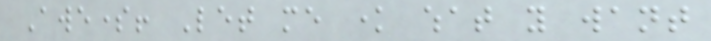Awesome! Let me know what you want
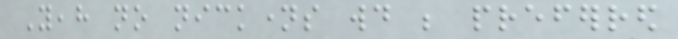Yeah no nicknames would be preferred
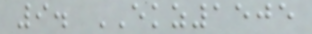9. EKZ1505
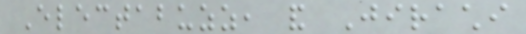Electabuzz, and Jirachi
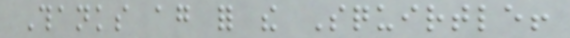Thanks again for the Squirtle!
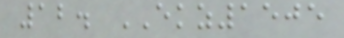12. EKZ1505
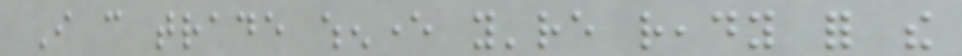I can trade whenever you're ready for the
